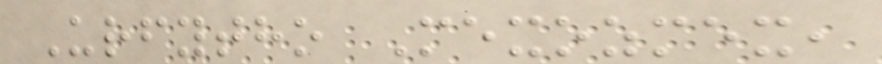Urfytho Mexozmex,
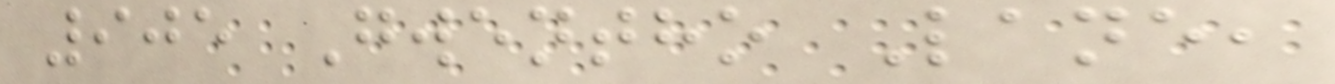905 Gwentho Lane,
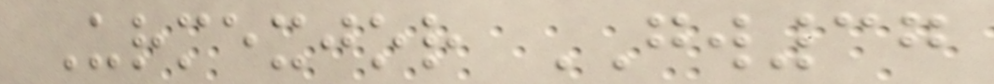Urmexjor GW37
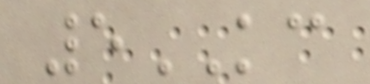5KC
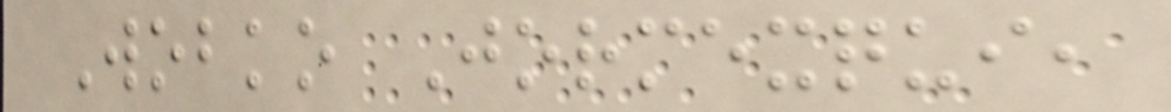Wobko Jormexqui,
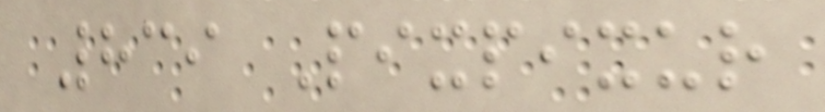839 Pixpixur
